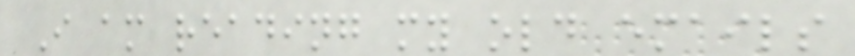I am reading my old emails
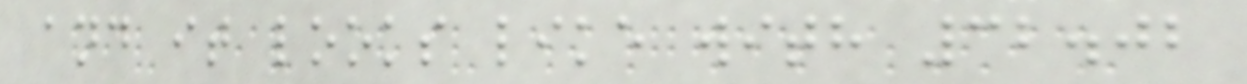and it looks like with 32.02
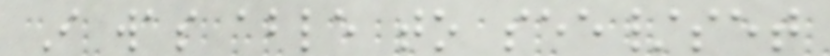I was able to see/set
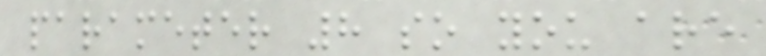parameter 8 so you are
